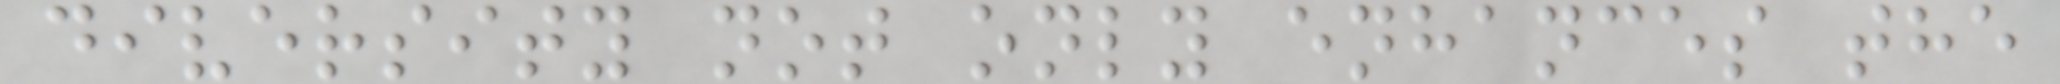diversity not only enhances the
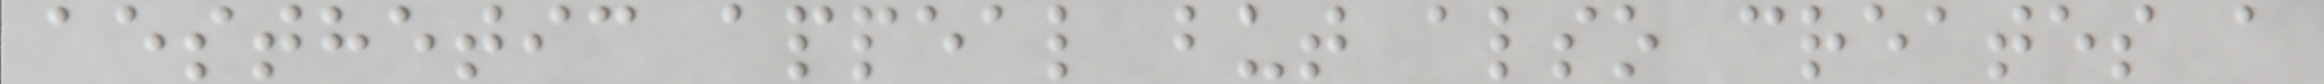aesthetic appeal but also creates a
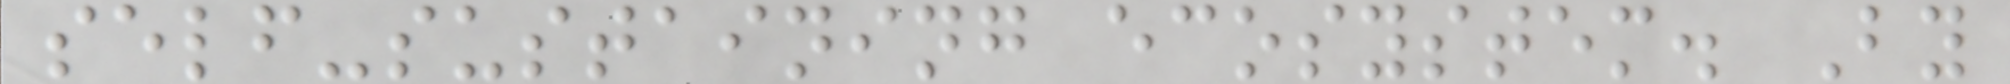self-sustaining ecosystem. By
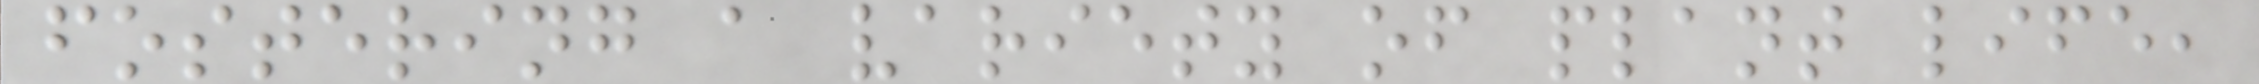fostering a variety of plant life,
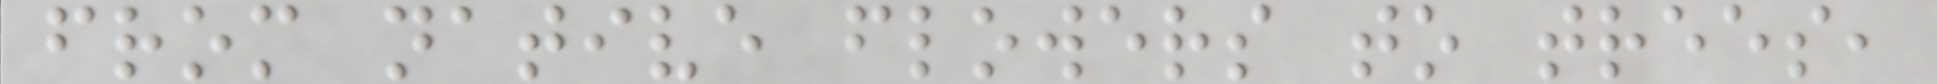from native flowers to trees,
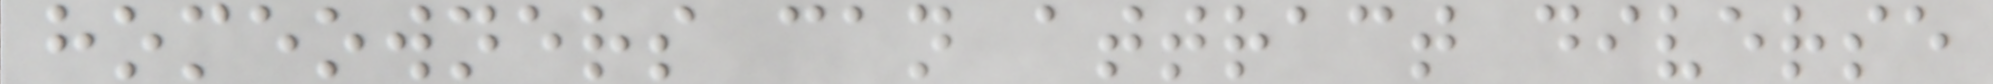homeowners can attract diverse
